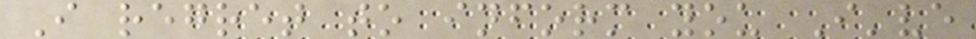I regret to inform you I've
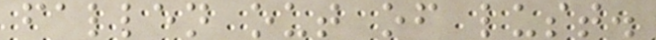fallen out of lust.
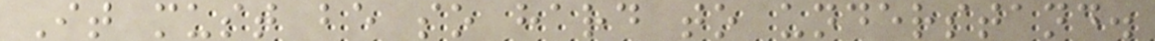It must be so hard to understand.
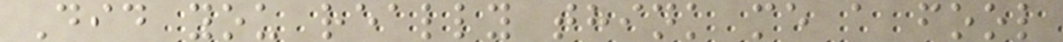Did you really think me a fool
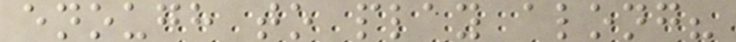enough to play along?
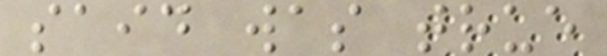said was true
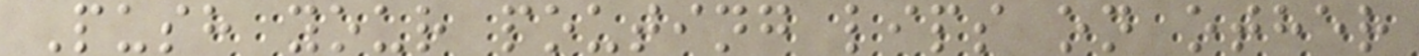Push your pouting lips on other
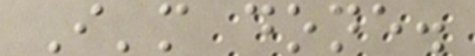I'm done.
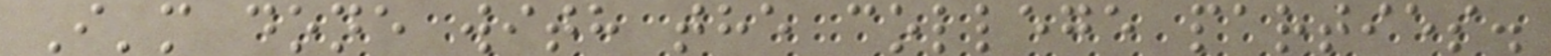I'm done with the college parties.
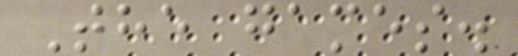The games.
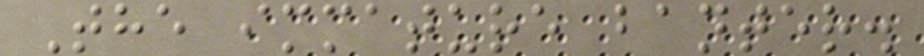The immature banter.
